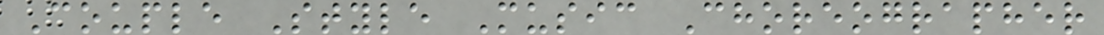Couple Style Music Choreographer
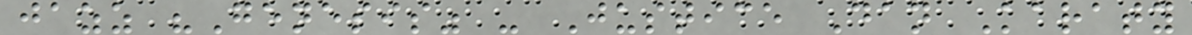jazz "Genesis" - Justice Dan Karaty
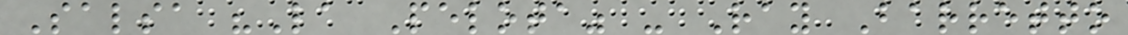Salsa "La Pelota" - Ray Barretto
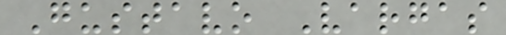Gustavo Vargas
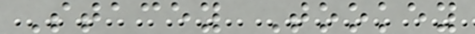Stacey Tookey
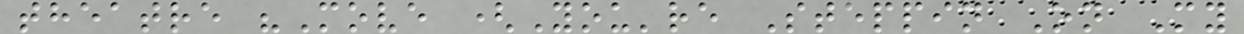theatre "Move (You're Steppin On My
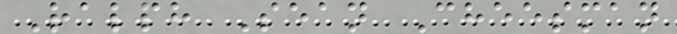Ralph Sean Cheesman
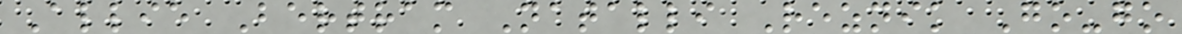Allie Bertram Natalli Reznik Go-go
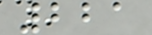221
